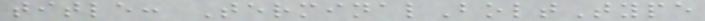title: TerminalBoltType
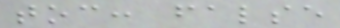toc: false
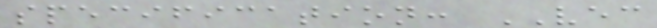specification: VEC
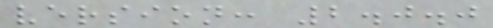version: 2.0.0
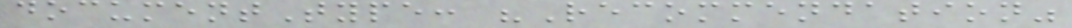documentType: "Recommendation"
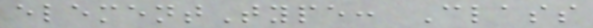elementType: Class
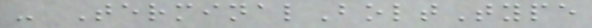- TerminalBoltType
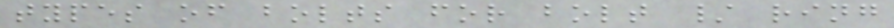types of bolts for bolt / ring
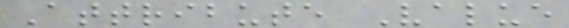Attribute Value
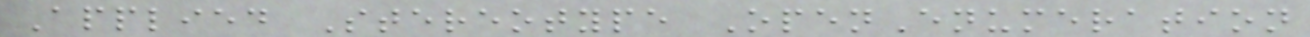Applied Stereotype OpenEnumeration
